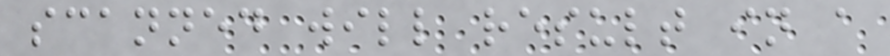scanned will result in a
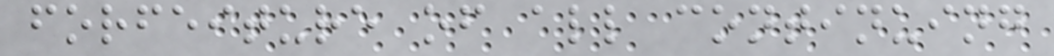forfeiture of all continuing
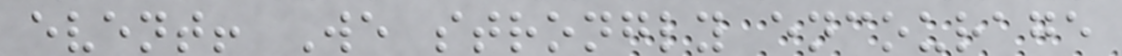event! We strongly encourage
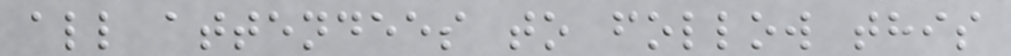all attendees to follow this
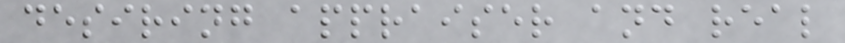desiring appraiser and real
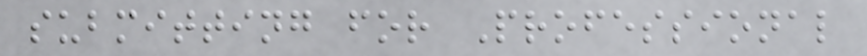submitting for Professional
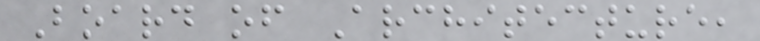Board of Architecture,
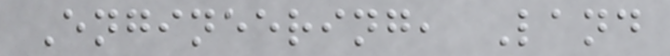Engineering, Land
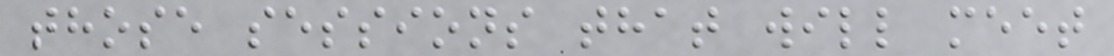those sessions that will meet
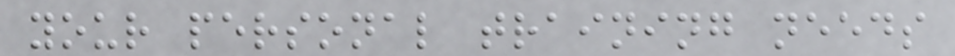your personal training needs
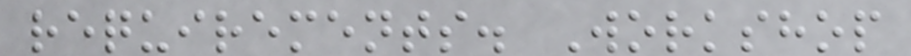requirements. Workshop
